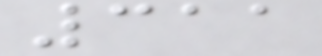311
